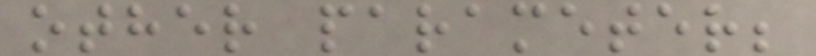other parameter;
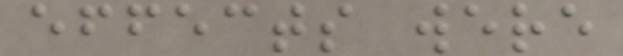effects were
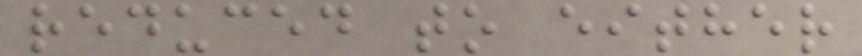reduced to either
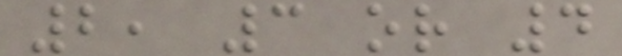2, 3 or 4
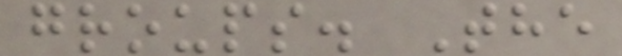groups. The
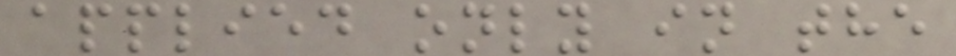applied only in the
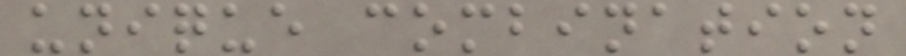unique combination
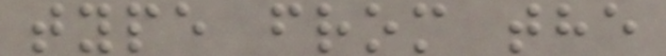type from the
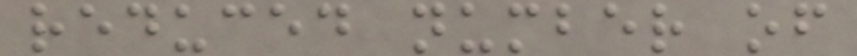reduced number of
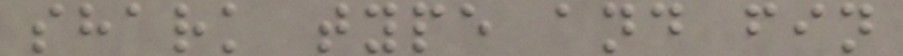shark type and fin
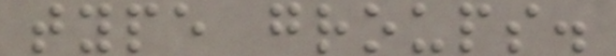type groups.
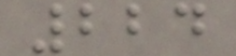224
